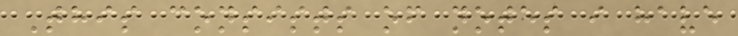This consists of notes i have
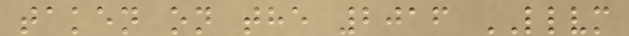taken on the 2016 LLVM
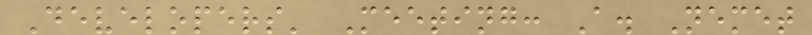Developers' Meeting: A. Nemet
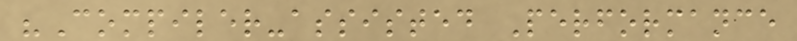"Compiler-assisted Performance
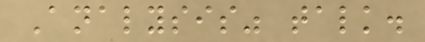Analysis" talk.
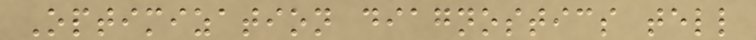Optimization diagnostics tell
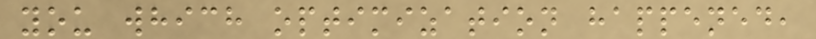you which optimization happened,
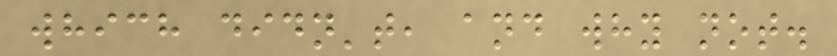which didn't, and why not.
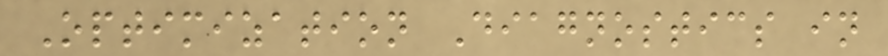Optimization Diagnostics in
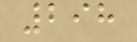298
